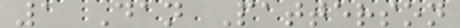1 Dan Patterson
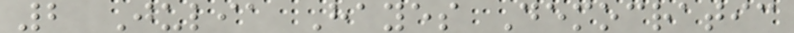2 Julia Hayes Democratic
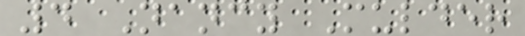4 Nancy Mulder
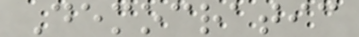Democratic
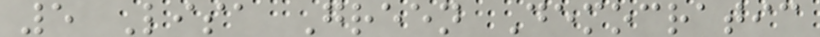5 Lisa Green Democratic
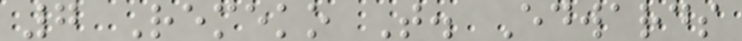7 Remeko T. Edwards
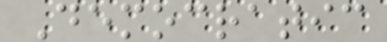Democratic
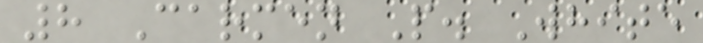8 Carmen P. White
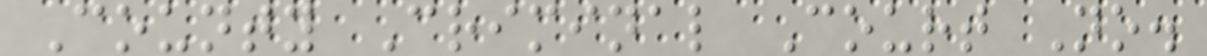County Criminal Court No.
